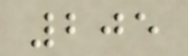205
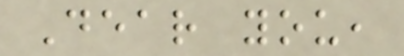Dear you,
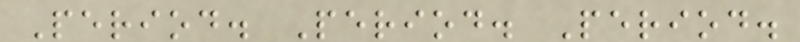Period. Period. Period.
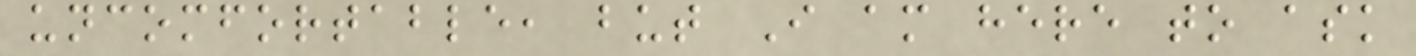uncomfortable, but I am here to ask
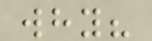why?
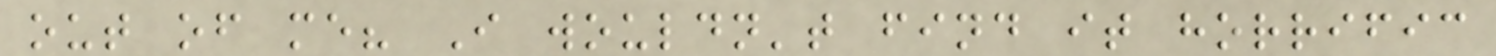out of me? I wouldn't find it horrific
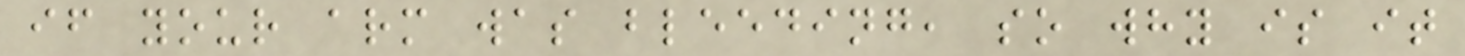if your arm was bleeding, so why is it
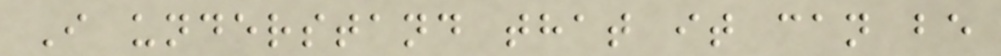I understand that it can be
